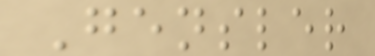Gensler
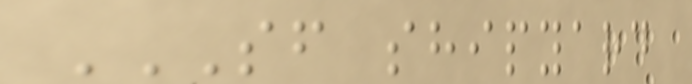SF SHIPYARD
